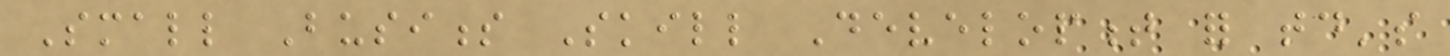Small Business Skill Development for today's
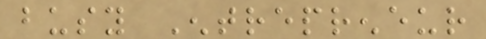busy Entrepreneur
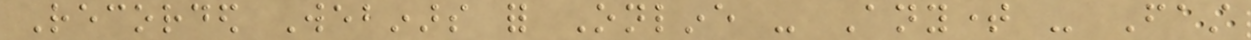Recorded Webinars for Online - Anytime - Fast
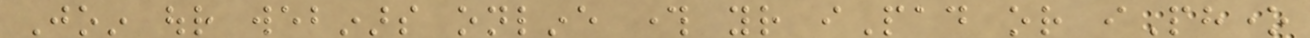Join our webinars online through your iPad or iPhone
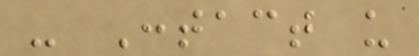- Contact us
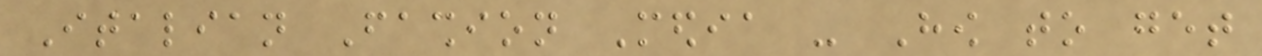Italian Fashion Media - How to get
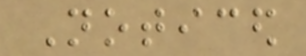Noticed
